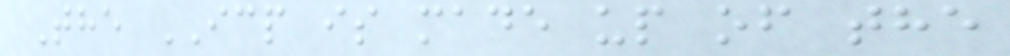The ICP is made up of the
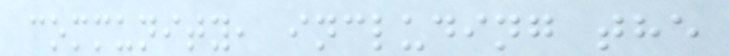community, including the
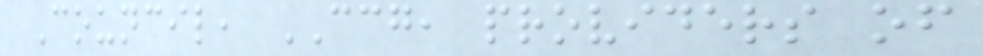Council, CCG, providers of
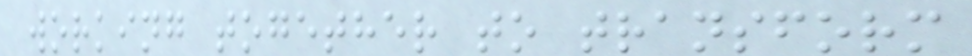working together to transform
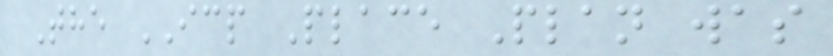The ICP Place Plan was
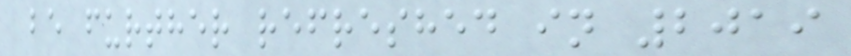be further refreshed in 2019
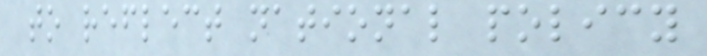to reflect national policy
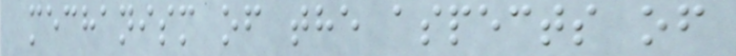mechanism of the aspects of
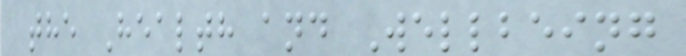the Health and Wellbeing
